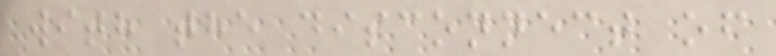with the disconnect of
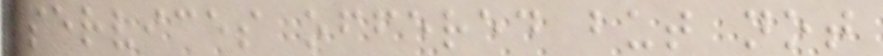services offered but not
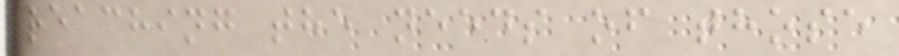reaching the needs of those
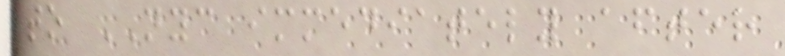to NYC immediately after
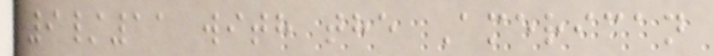9/11 with the American
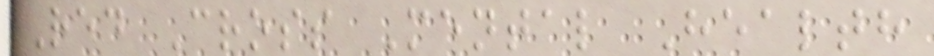Red Cross Mental Health
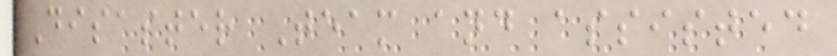Disaster Team and assisted
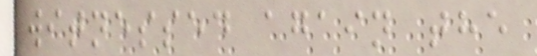witnessed again the
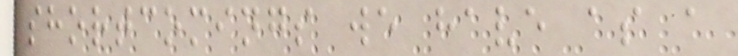shortcomings we have as a
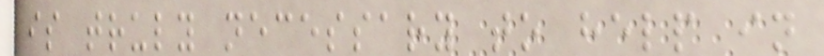is truly necessary to help in
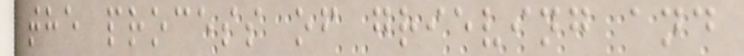the process of grieving and
